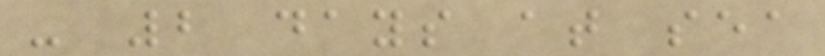- 2 days at sea
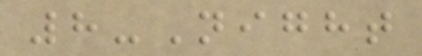8-Night
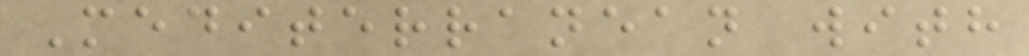Mediterranean with
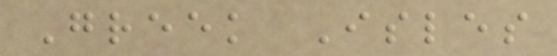Greek Isles
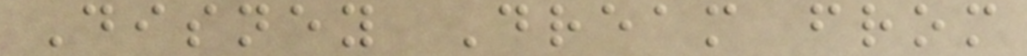Disney Dream from
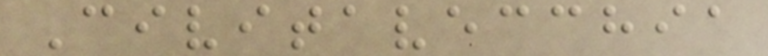Civitavecchia
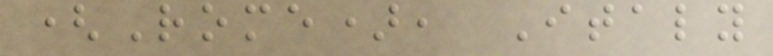(Rome), Italy
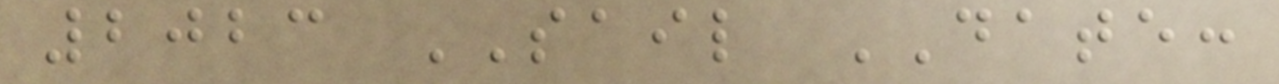2023 SAIL DATE:
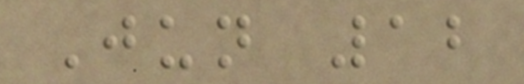Jun 12
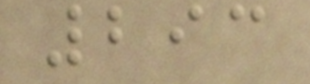293
